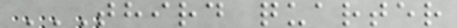THIRD QUARTER
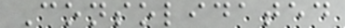Consolidated
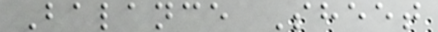Balance Sheet
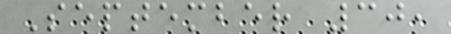September 30,
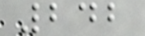242
